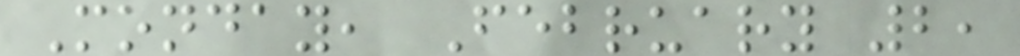Monday, February 2,
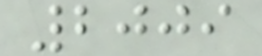2009
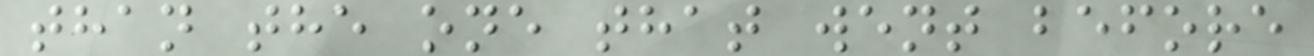than the one that went before
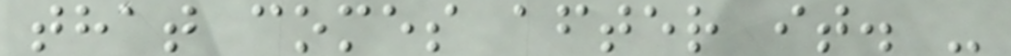that comes after it. -
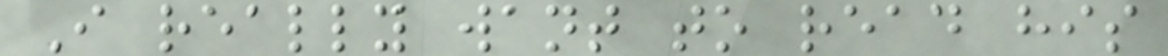I really want to read his
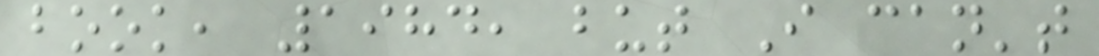book, 1984, but I can't
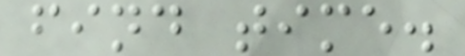find time.
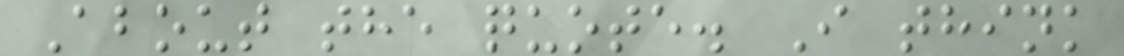About the quote. I think
